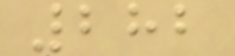282
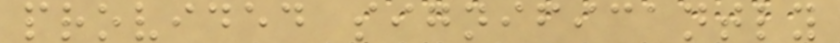provided significantly
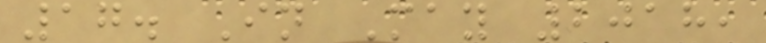17. In May 2018,
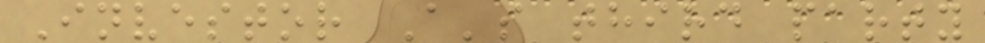Investor A's third party
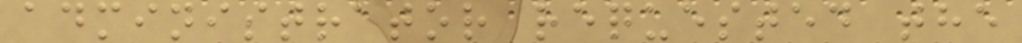administrator requested the
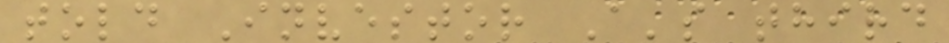told Investor A's third
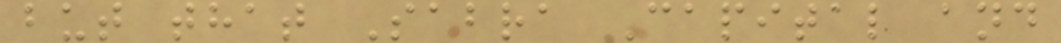but that Sabra Capital and
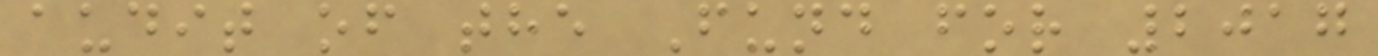audit of the Fund for 2017
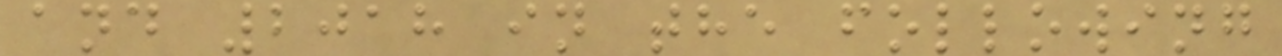and 2018 in the following
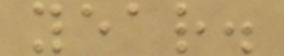year.
